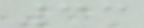33
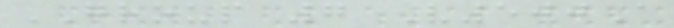GROUP 7 V500A
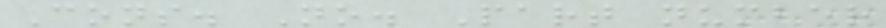Cons. No. Part number
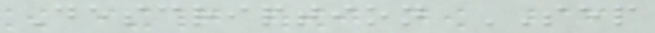Description SEP
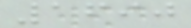1690
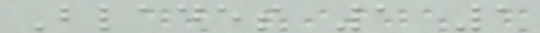Blades 1 1
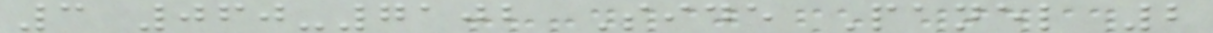3 060-7102 Side Panel 2
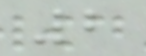2
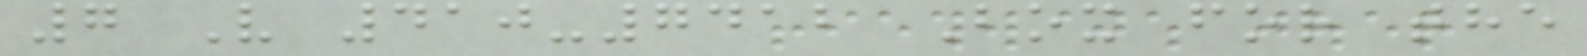7 V 410-7412 Box for the
